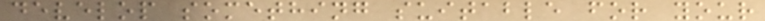develop something suitable for your
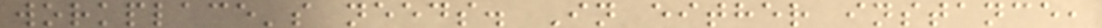workplace's needs. In either instance,
